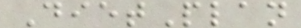DietPlan
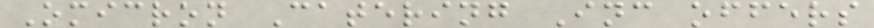Omicron Catering Inc offers
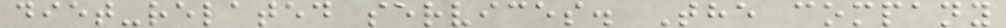diet-related services. The company
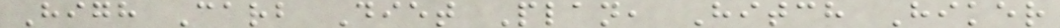High Carb Diet Plan, Hitch Hiker
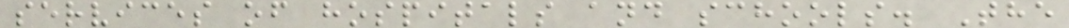services of hospitals and schools. The
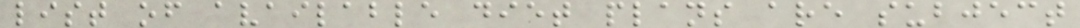list of available diet plans are subject
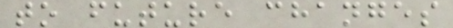to future changes
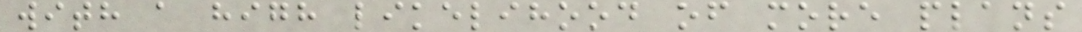with a high likelihood of more plans
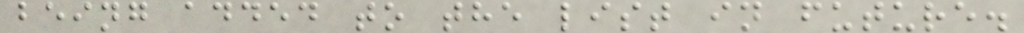being added to the list in future.
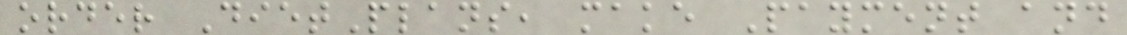order DietPlans, make Payment and
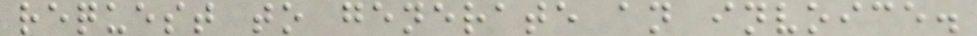request to generate an invoice.
